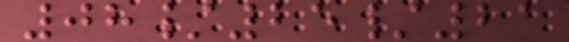08/25/21
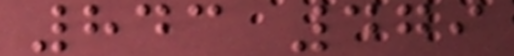843 479
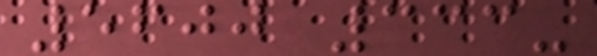5600 333-
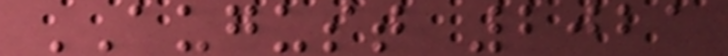AUGUST 2021
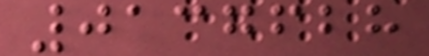0137628
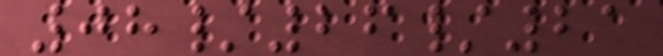08/26/21
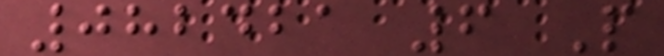082421 6 P
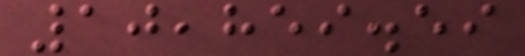10,859.59
